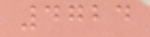4724
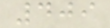409
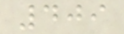409
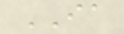IA
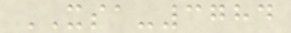XSA-3784
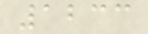1233
